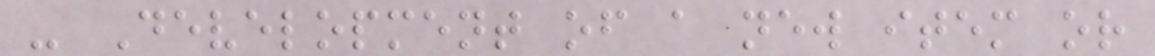- Development of a new item or
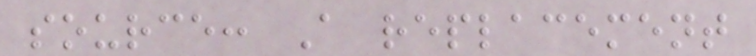source: A replacement
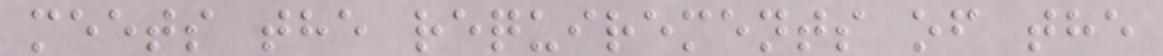meets the requirements of the
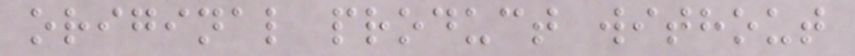original product without
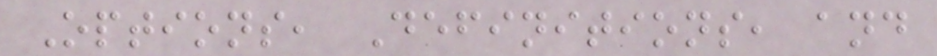Options, Definitions, and
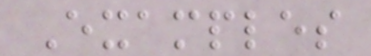Examples
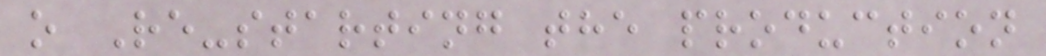o Re-starting the production
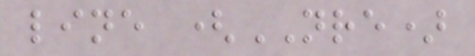line (NRE)
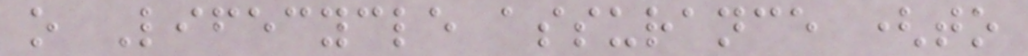o Lifecycle assurance (to
